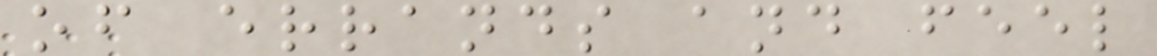of errands and feel
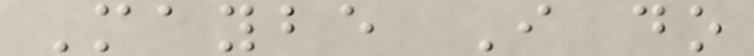Maybe I do
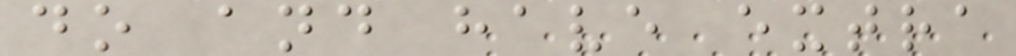do and have extra
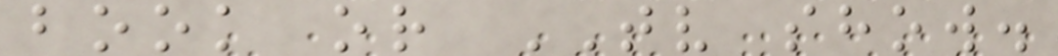book or TV show.
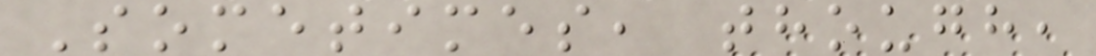Sometimes, though,
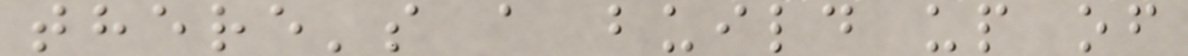there's a build up of
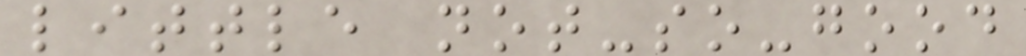little not-so-good
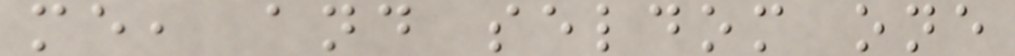me, and seldom one
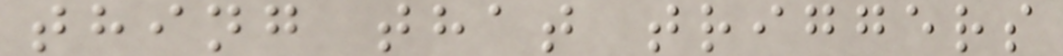thing that triggers
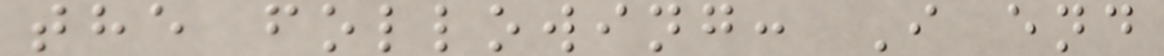the following: I end
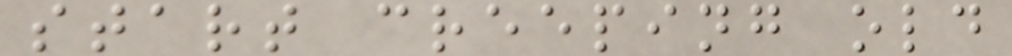start creeping old
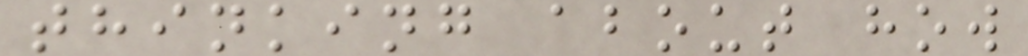thinking about how
